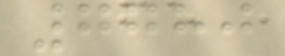7780
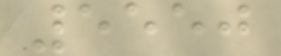5550
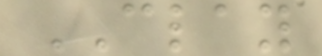CLAY
